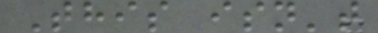This isn't
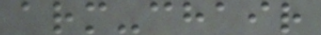arm-chair
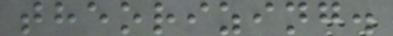theorizing.
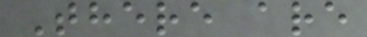There are
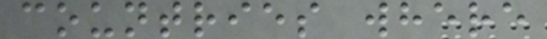countries where
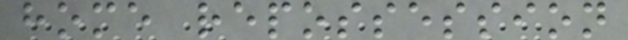home repossession
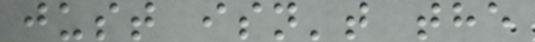just isn't the
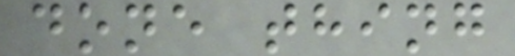done thing
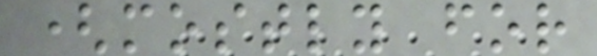(mostly for
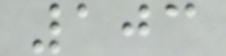103
